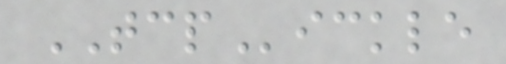TCPickle
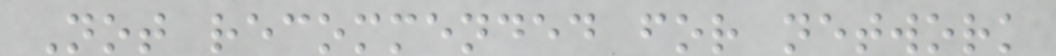Not recommended for network
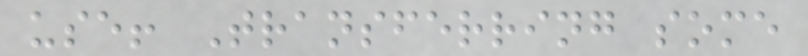use! Transferring some
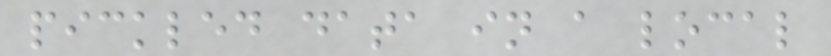pickled data in a local
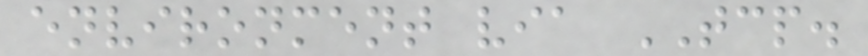environment via TCP.
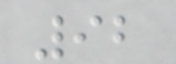92
